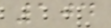104
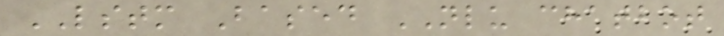LSTM Based NLU chatbot
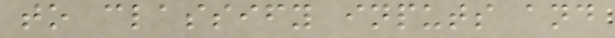to classify inputs and
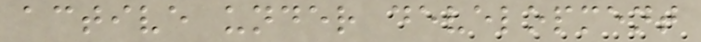active under development
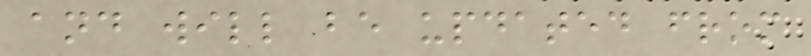and will be updated from
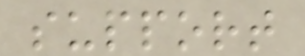support
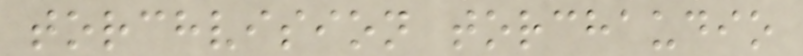torchvision torchaudio
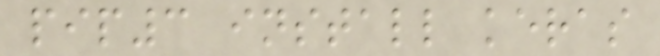pip3 install keras
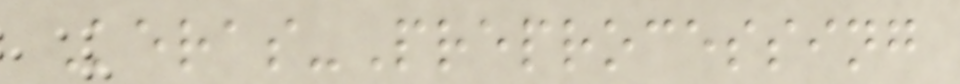Keras-Preprocessing
